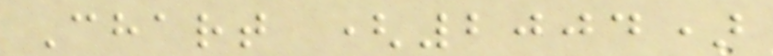Chart (2004)
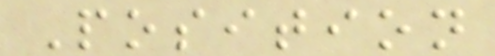Position
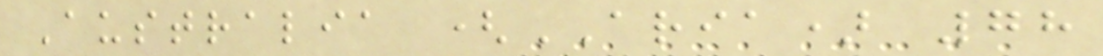Australia (ARIA) 78
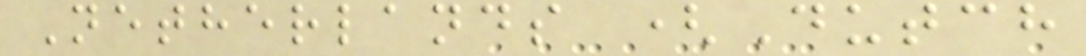Netherlands (Dutch
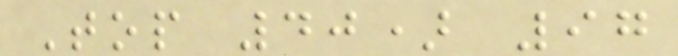Top 40) 97
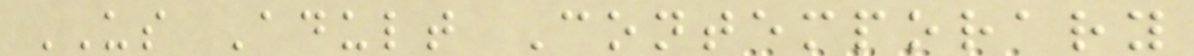US Adult Contemporary
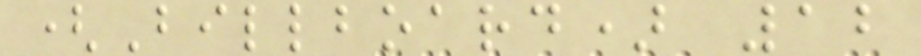(Billboard) 12
